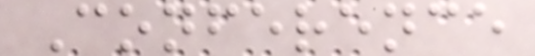Conference
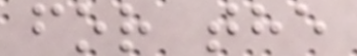for the
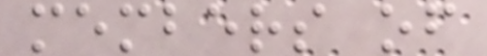members of
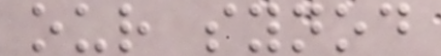our synod
